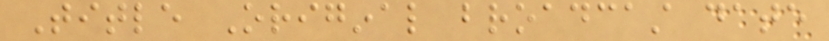Title Original broadcast date
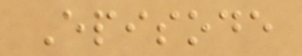Episode
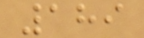189
